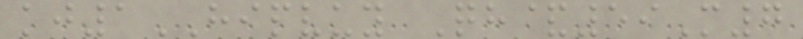kj1HIPVUY Qh&59M7
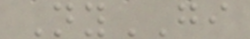NyGI
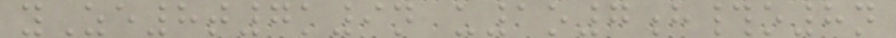yZe8t7k9n u1o7h#o8n
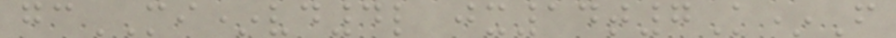gcMI*vd4l jx14t7K*F
